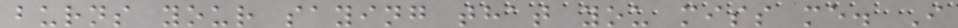burns your saying that you miss me. I
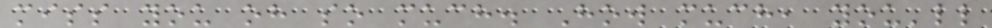miss you oh so much. How much, you'll
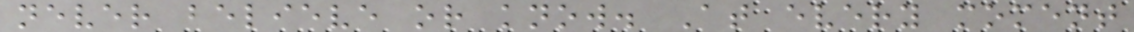never believe or know. At every moment
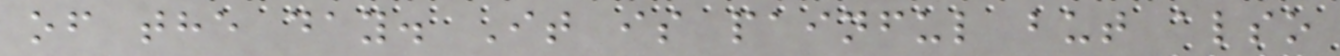of the day. It is painful but also
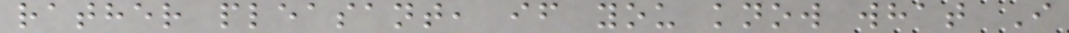rather pleasant, if you know what I
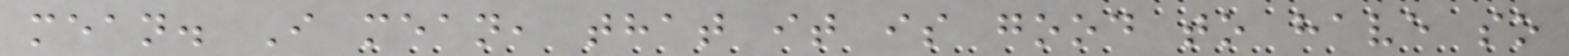mean. I mean, that it is good to have so
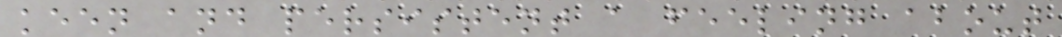keen and persistent a feeling about
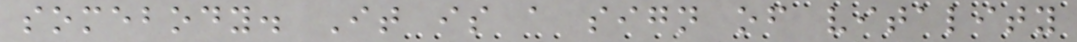somebody. It is a sign of vitality
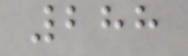288
